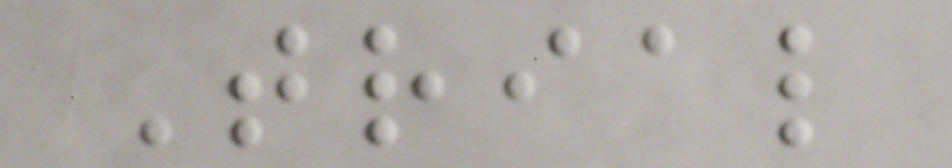Trial
